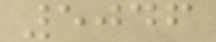5046
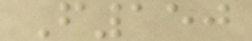F150
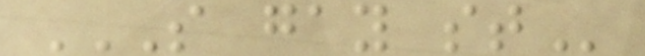S GAY ST
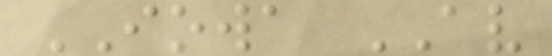IOWA AV
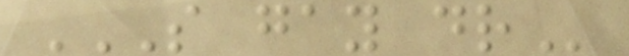S GAY DR
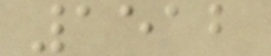1512
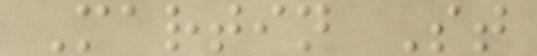Martin St
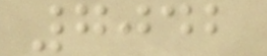7042
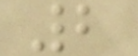2
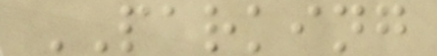PARKING
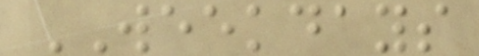WEEKDAYS
